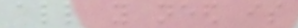all you need is
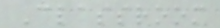Classroom
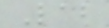Lab
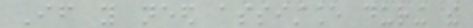If you need assistance during the
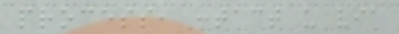process, contact us via
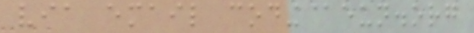via email coding@eun.org
